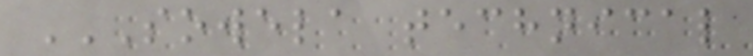SOWELA TECHNICAL
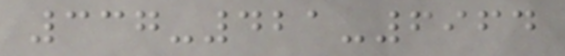337-421-6964
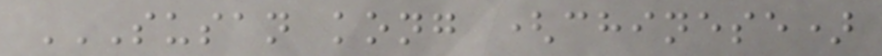SUSAN KONG (CHINESE)
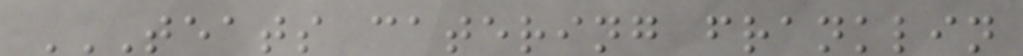TEATS CATERING FRANKLIN
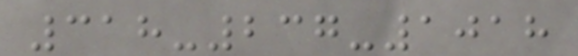318-237-1018
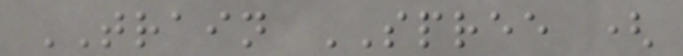TRAIN SPREE (
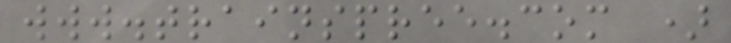www.trainspree.com )
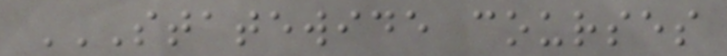STATEWIDE COURSES
